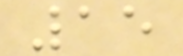15
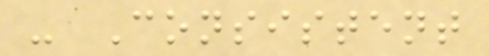- Consistent
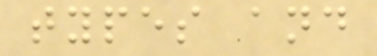types and
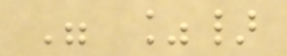" %}
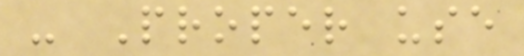- Proper use
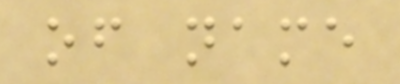of name
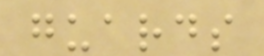guards
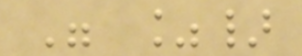" %}
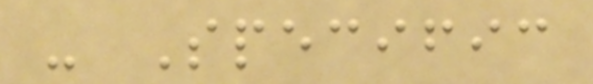- Specific
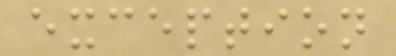exception
